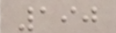190
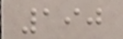190
